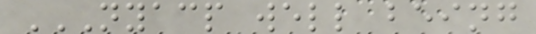NYACP WELL BEING
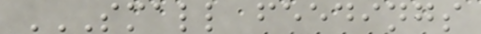SMALL FEEDINGS
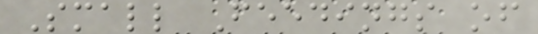Small Feedings of
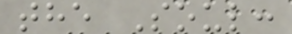the Soul:
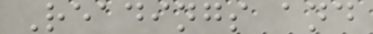Readings and
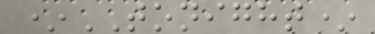*TONIGHT*
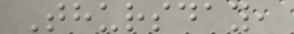Thursday,
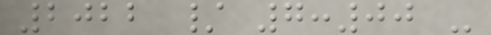2022 / 7:00 -
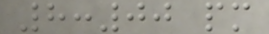8:00 pm
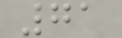71
